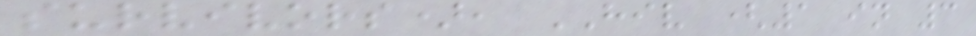survivors), HIV (1 in 3
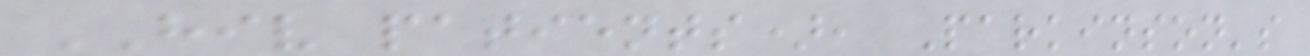HIV patients), Parkinson's
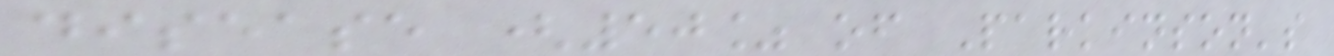disease (50% of Parkinson's
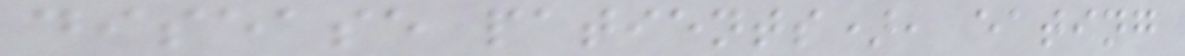disease patients), eating
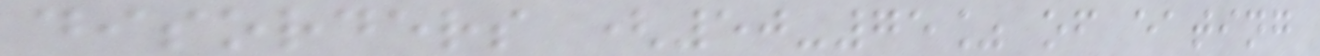disorders (50-75% of eating
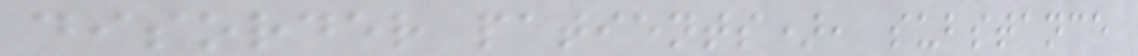disorder patients), substance
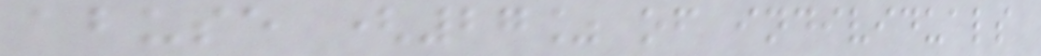abuse (27% of individuals
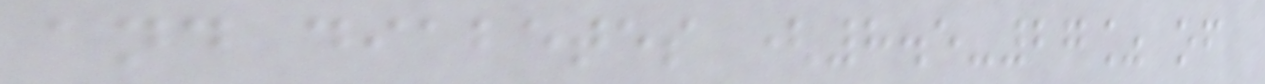and diabetes (8.5-27% of
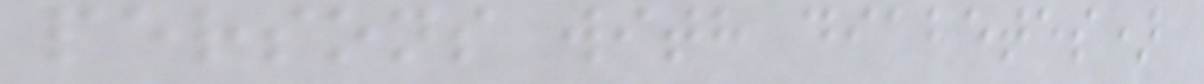persons with diabetes)
